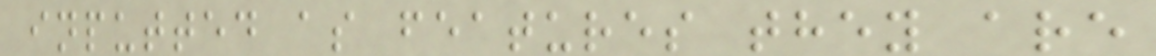inputted as features they are
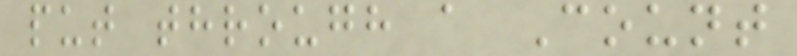put through a Count
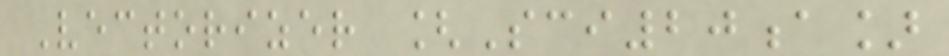Vectorizer [Sci20a]
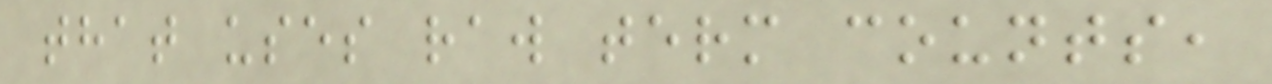that uses raw term counts,
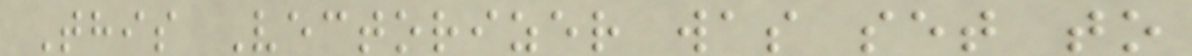This Vectorizer was set to
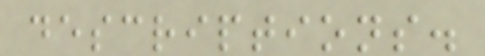descriptions.
